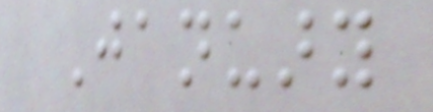January
